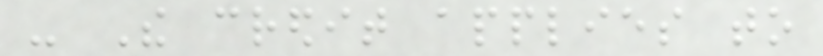- The credit applies to
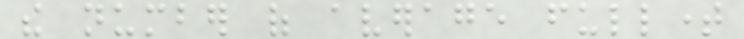the number of average fulltime
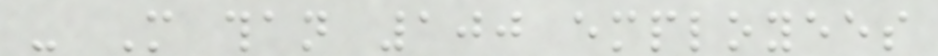- More than 100 employees
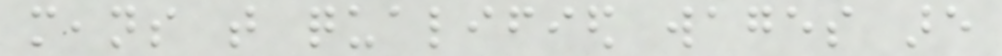means that qualified wages are
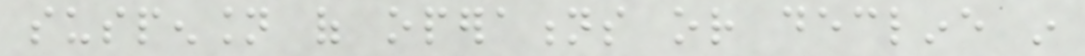suspension of operations or decline in
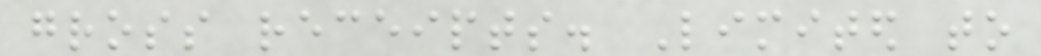gross receipts. Limited to
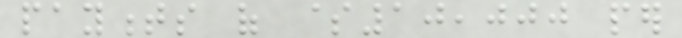payments of $10,000 per
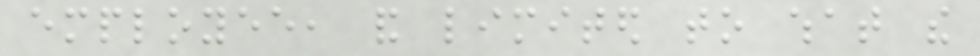employee, and limited to what the
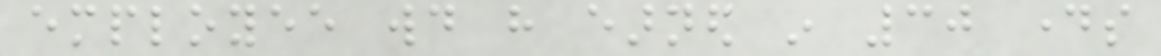employee would have earned in 30 days
